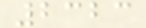2323
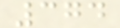374
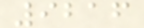9216
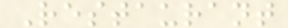Restaurant
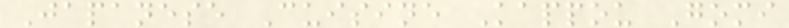Japanese Cuisine Kappou Gomi
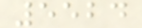5524
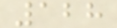128
